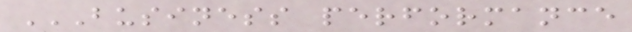BUSINESS PERFORMANCE
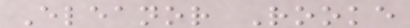Eleanor Rooke
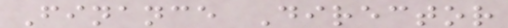Finance Director
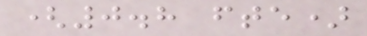(0.8 fte)
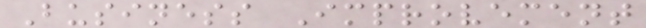Business Improvement
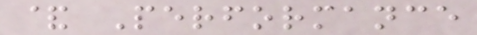& Performance
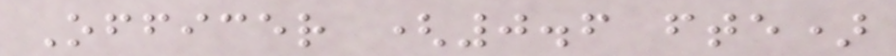Officer (0.6 fte)
